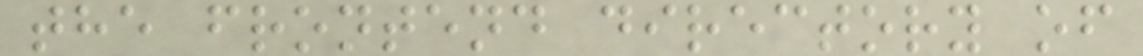the frontend directory of
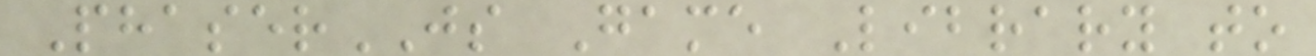PhaserJS Game Library to
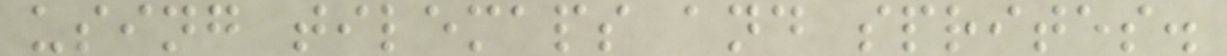using tilemaps and sprites.
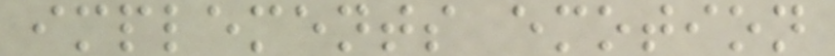implements emotion
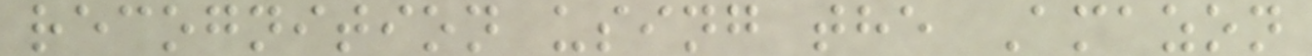recognition using the Amazon
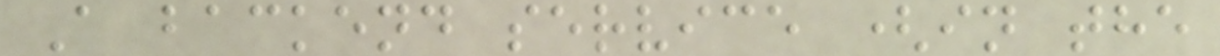A backend service (in the
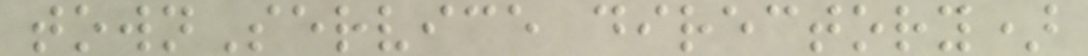townService directory)
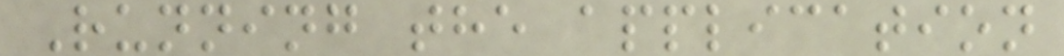Running the application
